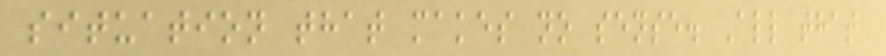situation that makes no sense. All that
